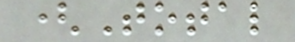(Total
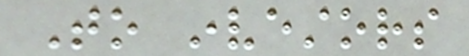To investors
